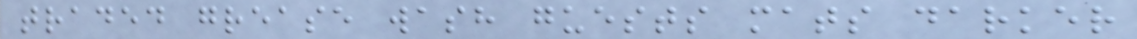traded grease wash guests mats darker
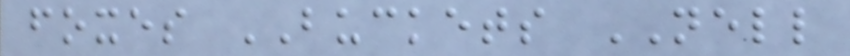foxes BUCKETS NELL
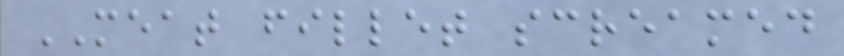MEAT fillet screamed
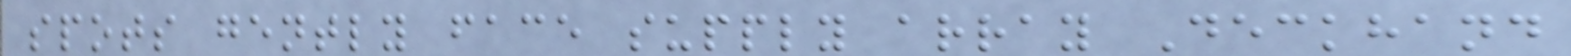spots gently face supply array Deckhand
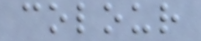colour
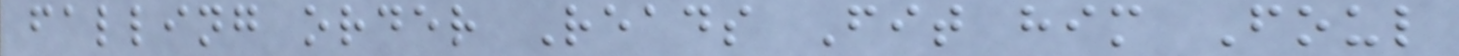falling order Reads Fit him Foul
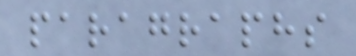paragraphs
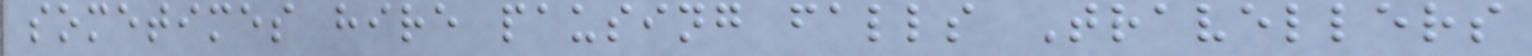sometimes hire pausing falls Travellers
